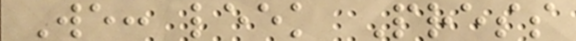We: leek Press
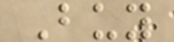Buy
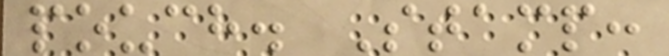pouch. Stamp:
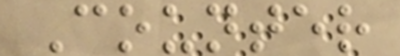Counter
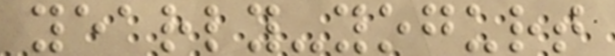yearly-yogurt
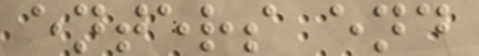enters end
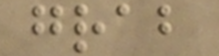grab
